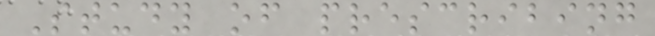Study of prescribing
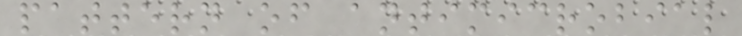pattern of antimicrobial
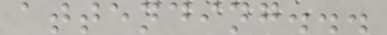attending...
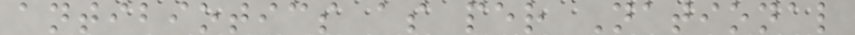antibiotics as per National
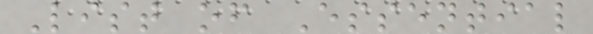List of Essential
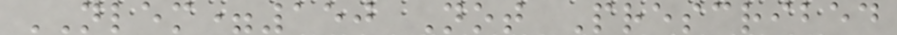NLEM=150 Not Prescribed
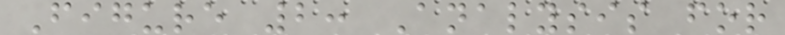Figure 2: Analysis for
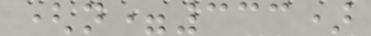(n=333)
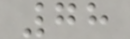78
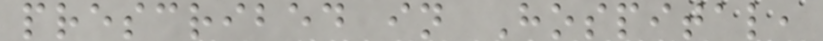prescribed in Hospital,
